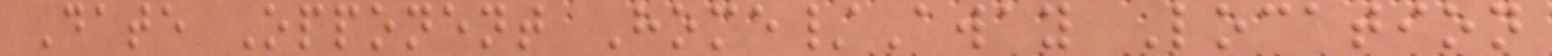Date Opponent Home/Away Location
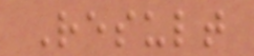Result
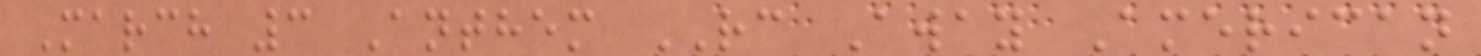March 3 Anthem RC Away American
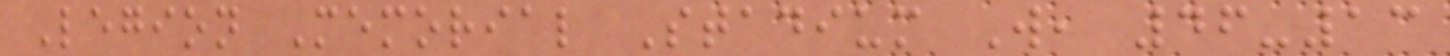Legion Memorial Stadium W, 46-13
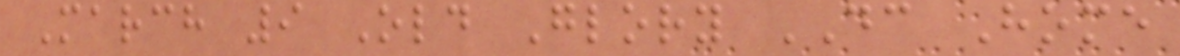March 9 Old Glory DC Home
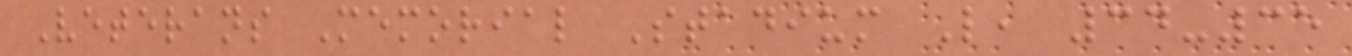Veterans Memorial Stadium L, 34-35
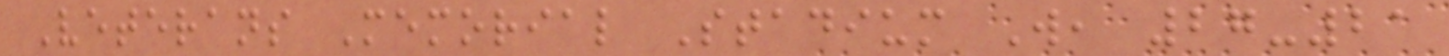Veterans Memorial Stadium W, 27-21
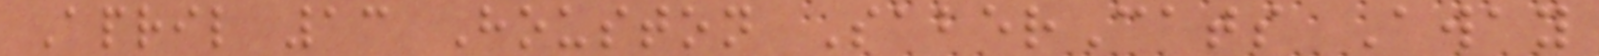April 13 Houston SaberCats Away
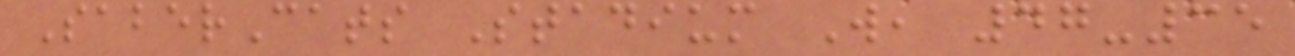SaberCats Stadium W, 47-35
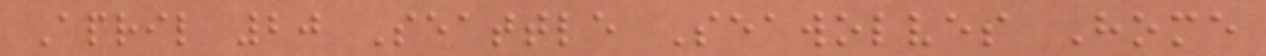April 20 Seattle Seawolves Home
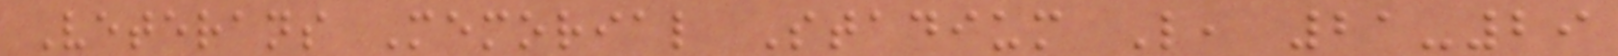Veterans Memorial Stadium L, 21-29
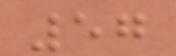57
